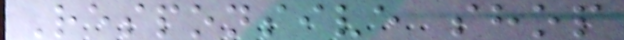Responsive shop
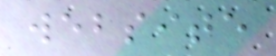website
